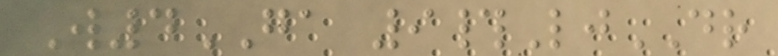W4GA 9#LjDR
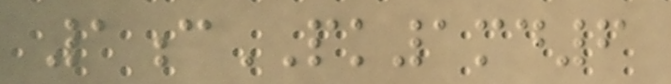1cPK1md6
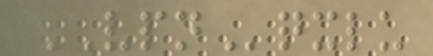VPNqxlu
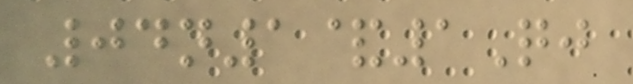04n1&1Qj
